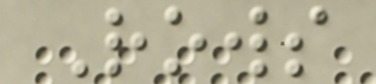Rows
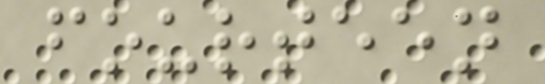fourteen
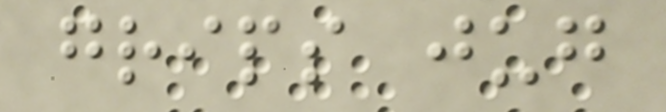grips jug
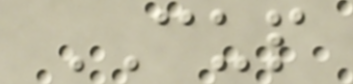CUP
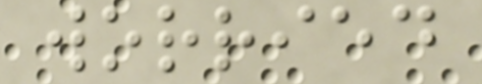worried
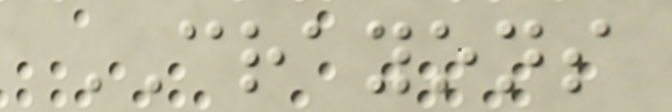CRAYONS
